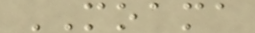MOAMA
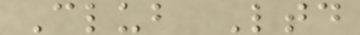Club Ltd
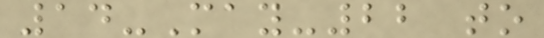14-May-22 to
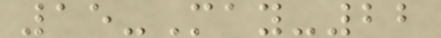15-May-22
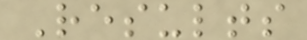Results
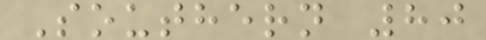Southern 80
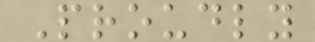Proudly
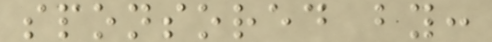sponsored by:
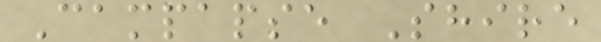Campapse Shire
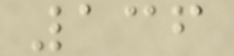136
